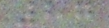87
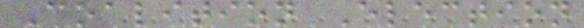Coalition Election
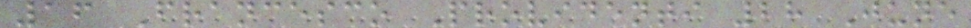16 Francesco Providenti 28 June
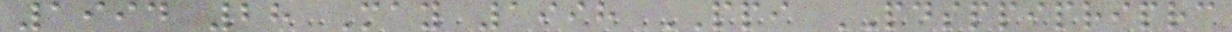1994 28 May 1998 PPI PDSPPIPRIPRC
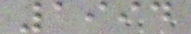1994
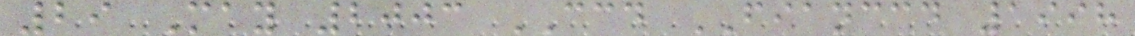29 May 2003 CCD FIANCCD 1998
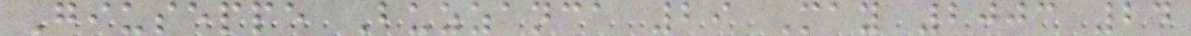Giuseppe Buzzanca 29 May 2003 24
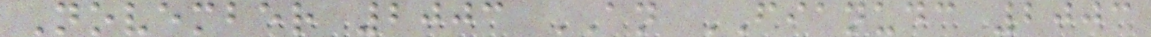November 2003 AN FIANUDC 2003
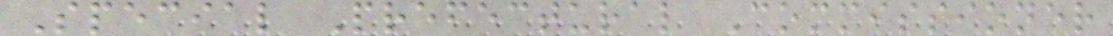Special Prefectural Commissioner
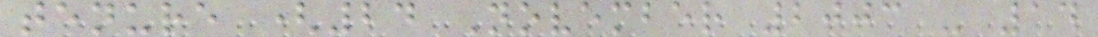tenure (24 November 2003 - 14
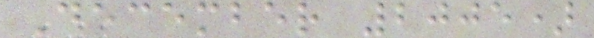December 2005)
